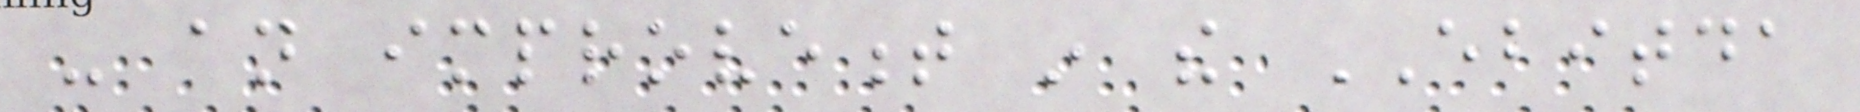- an improvement in the EBITDA
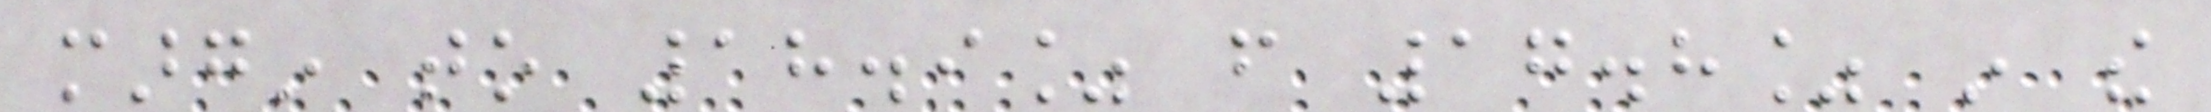margin to 18.9% from 17.8% in the
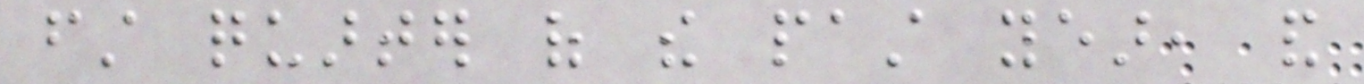first quarter of the past year, and
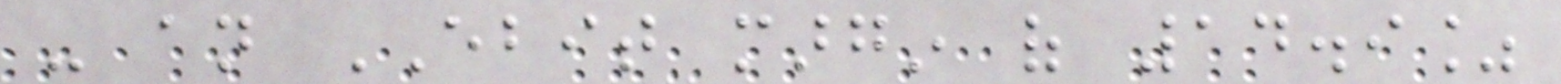- an EBIT margin of 14.9%
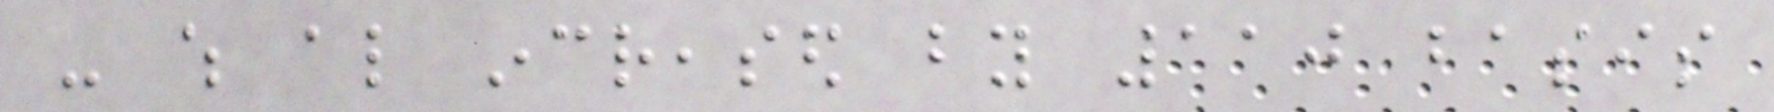- which also increased by 110 basis
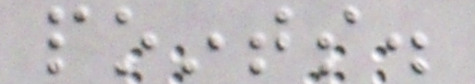points.
